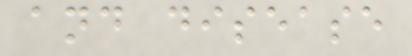and disease
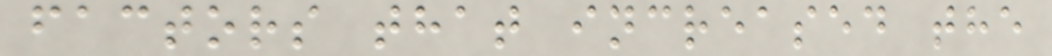factors that increased the
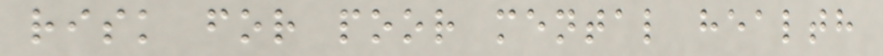risk for poor mental health
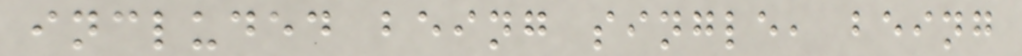included being single, being
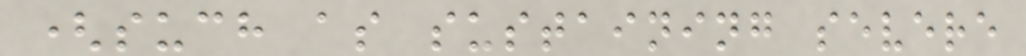(such as sustaining severe
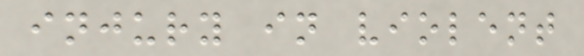injury in violent
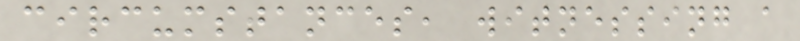circumstances, witnessing a
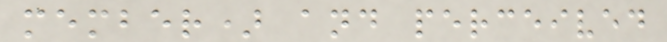member) and perceived
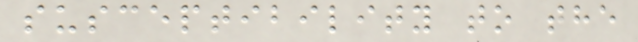susceptibility to the
